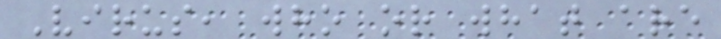Virus, who or what are
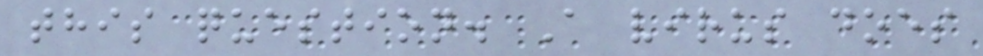this question. A virus does
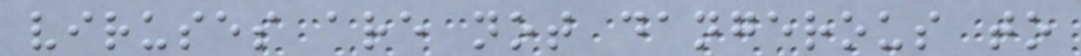viruses are not dangerous to
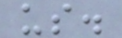us.
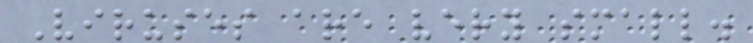Viruses are very small.
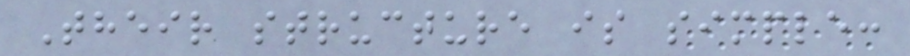Their structure is simple:
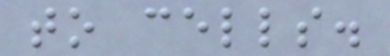to cells.
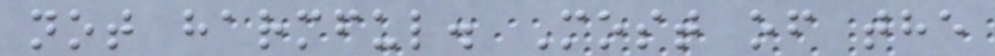not harmful. Most of the
